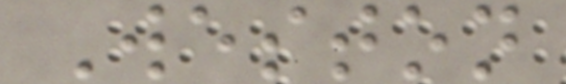Weston
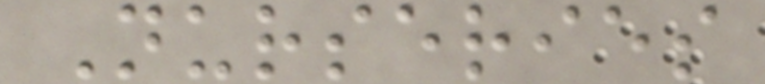Nurseries
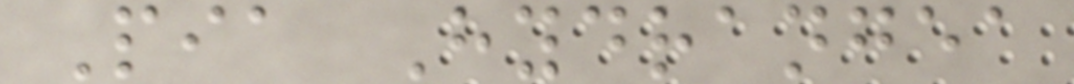Pia Hydrangea
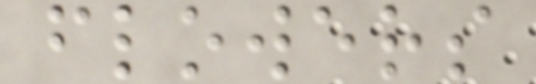flowers
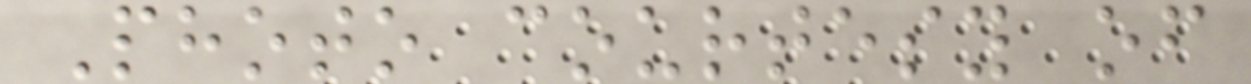Photo courtesy of
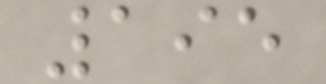195
